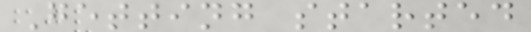Getting started
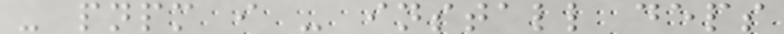- pnpm i - install deps
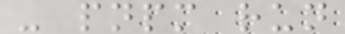- pnpm run
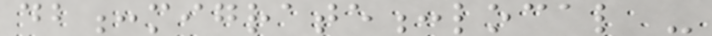db:migrate:local -
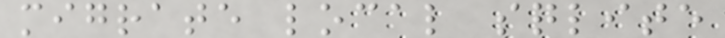migrate local sqlite
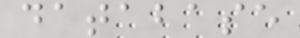database
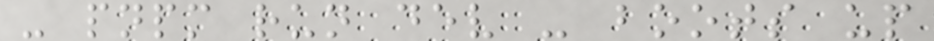- pnpm run dev - boots up
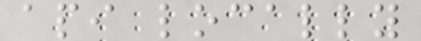api locally
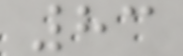83
